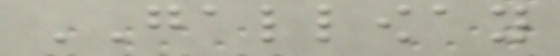GALLOWAY
